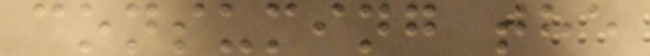consuming the
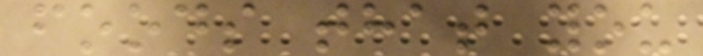foods that you
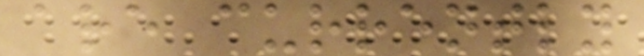are currently
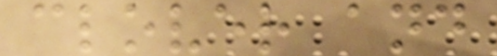clover and
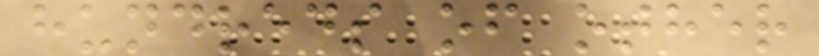hundreds of other
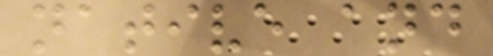native and
